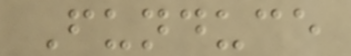Funduce
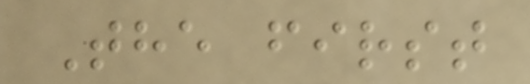The first
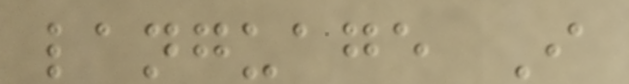language I
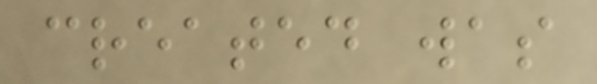created was
